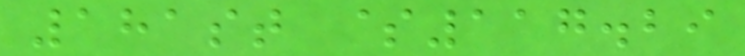181st $117.29
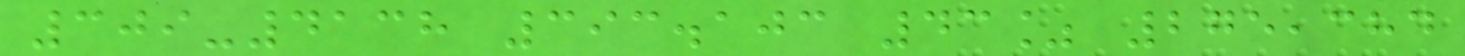309-4138 393.103 43% 275,384
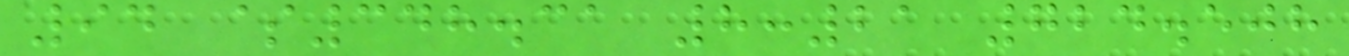94 $348.31 8:21 724.508
